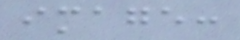image:
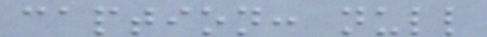caption: null
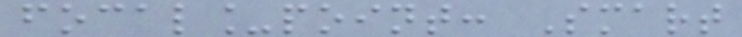focal_point: Smart
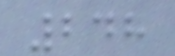248
